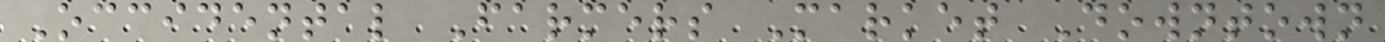Occidental Farmers Market Downtown
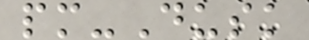pm-Dusk
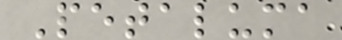Petaluma
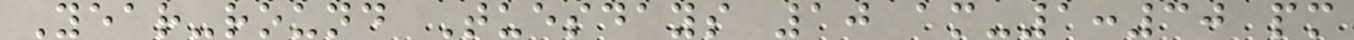Year-round Tuesdays 10 am-1:30 pm
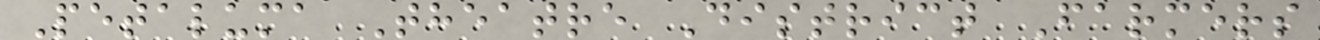Petaluma Theatre District Farmers
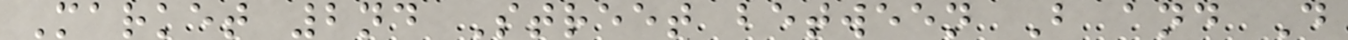Market 2nd Street between B and D
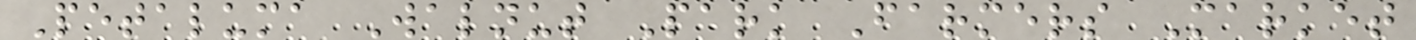Petaluma Walnut Park Farmers Market
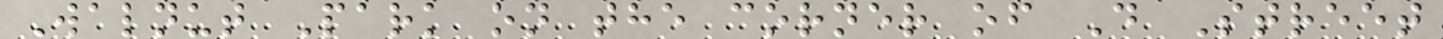Walnut Park on the corner of D Street
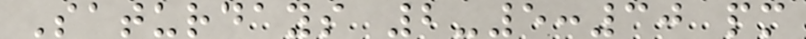Saturdays 2-5:30 pm
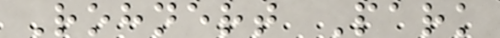Rohnert Park
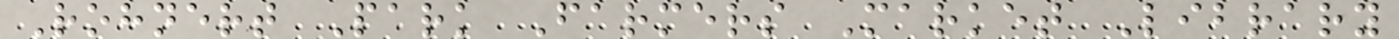Rohnert Park Farmers Market Library
